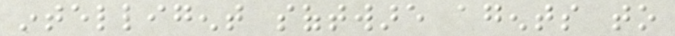intelligent software agents to
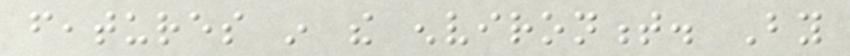features in the environment. By
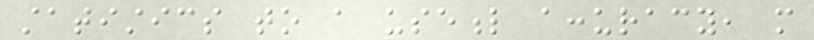statistics to a useful accuracy, more
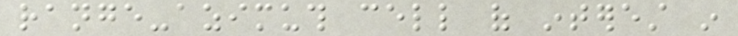range-azimuth cell of interest in
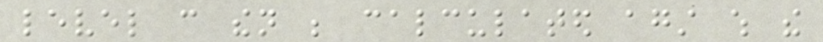level can then be calculated against which the
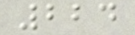224
